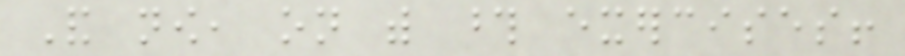And now, on with those exercises!
